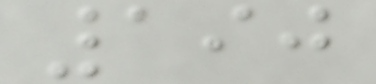190
